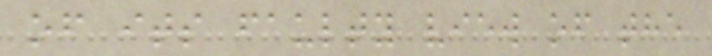of its faulty view of the
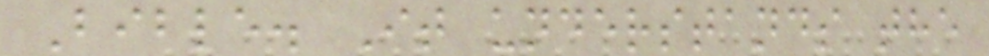Bible. It understands the
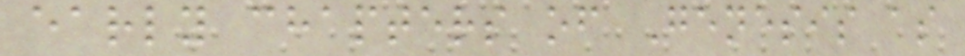early chapters of Genesis as
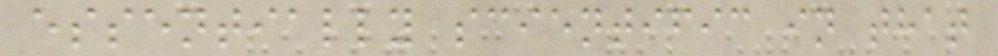essentially scientific in that
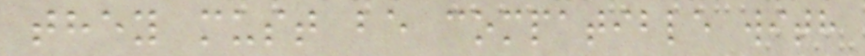they must be compatible with
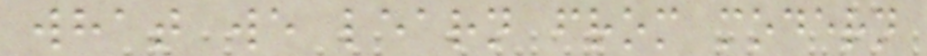what we learn from modern
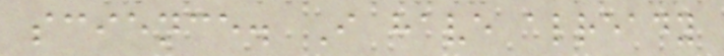science. I have already
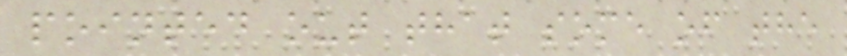pointed out that some of the
